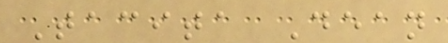Tacita Dean
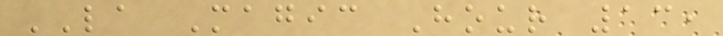LA Magic Hour 13,
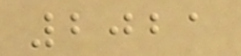2021
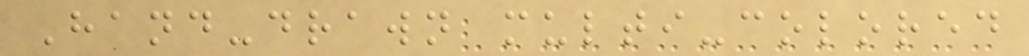Hand-drawn multi-colored
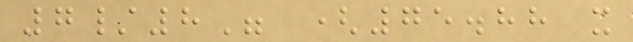7/8" (75.88 x
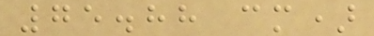75.88 cm)
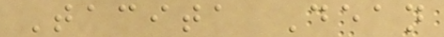Tacita Dean
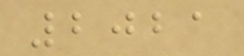2021
